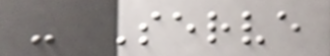- Serve
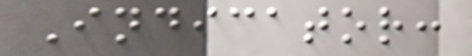Indicator:
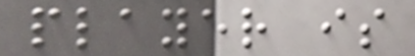player is
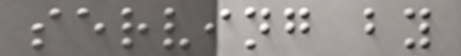serving by
